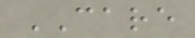CARE
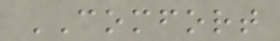COMFORT
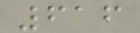616
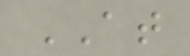AT
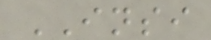INSI
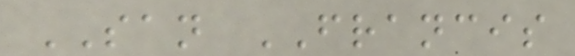SAN FRANCIS
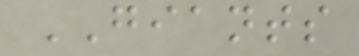GIANTS
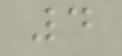4
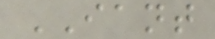IANT
